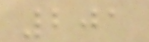201
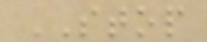STOP
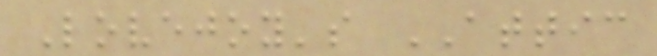Lovejoy's ATTIC
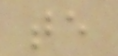te
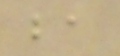ba
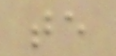te
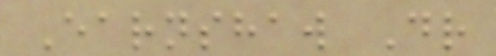Earnshaw Dr
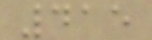415
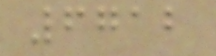6712
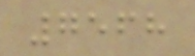7568
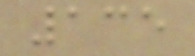135
